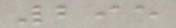295
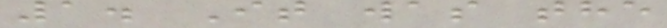1. It was the
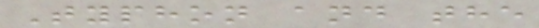Typhon and the
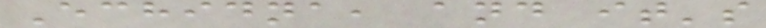Echidna, and it's
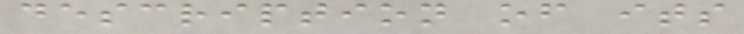description of its
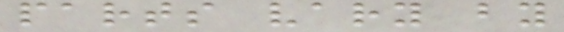parts vary by
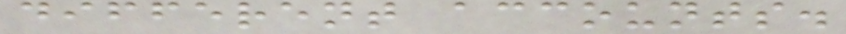different accounts.
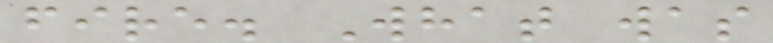fire. What was
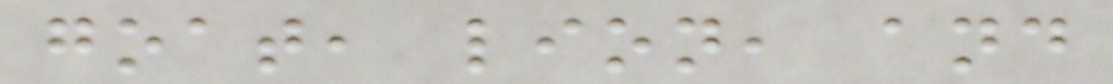goat, lion, and
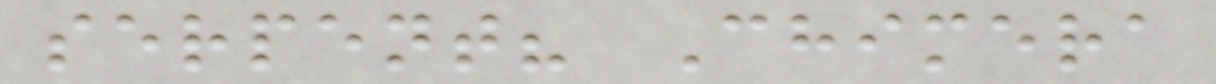serpent? Chimera
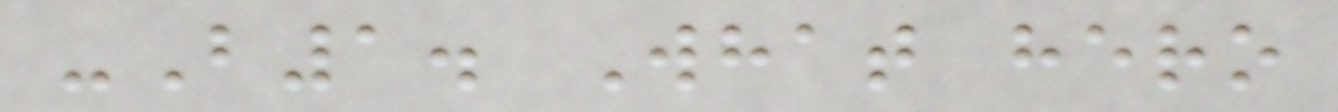-B1. What hero
